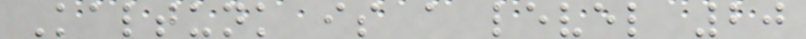Kaltunk is a level 20
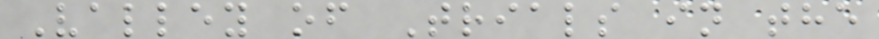Valley of Trials in the
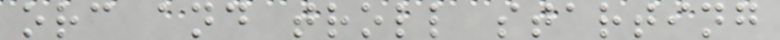orc and troll starting
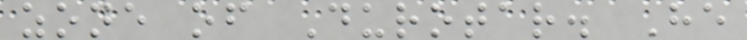zone of Durotar. He
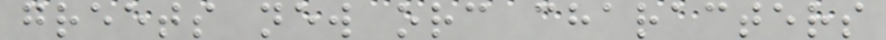greets new orc characters
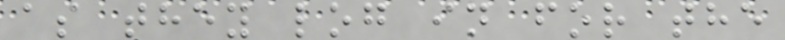as they log in for the
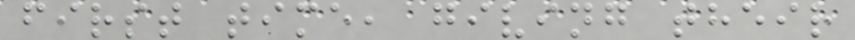first time, giving their
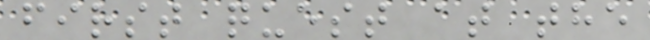first quest at the
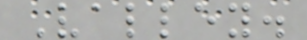Valley.
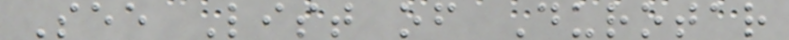See List of Durotar
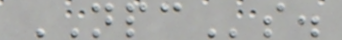NPCs.
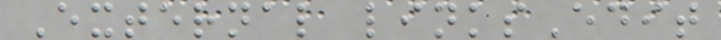External linksEdit
